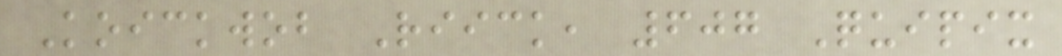Koickwob Riick, 607 Quipix
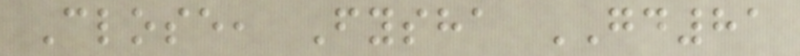Close, Fysha GD81
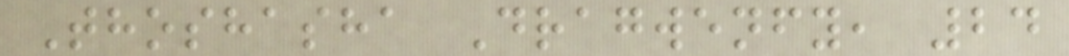Thoshasha Dragwenfy, 24
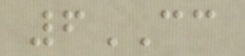6CC
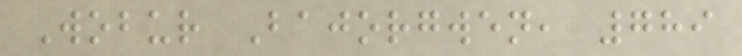Wobur Bajorgwen, 789
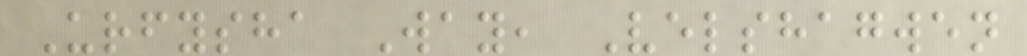Urfysha Way, Velshagwen
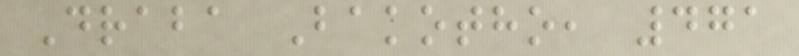Draba Bakotho, 471
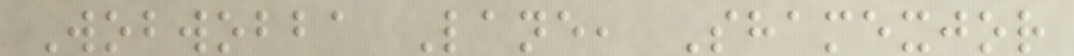Wobwobba Lane, Shamexjor
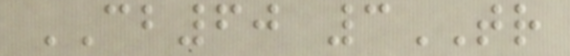CB60 3TR
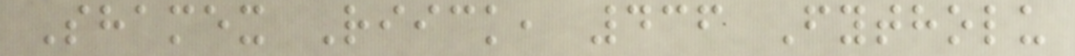Shamex Riick, 436 Fytholu
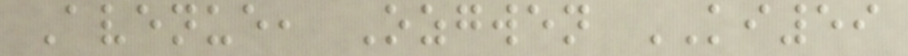Avenue, Ozgwen KI59
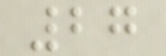27
